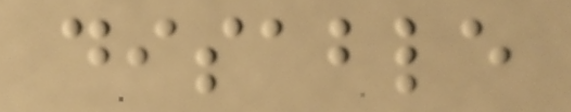disable
